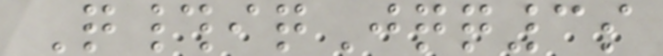Q#iqJqq3s
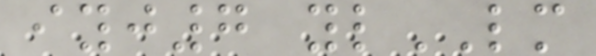iyj7 ylLM
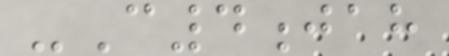-C4jah
